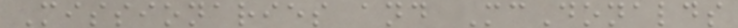Missionaries and McDonalds
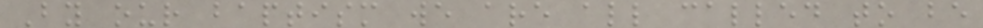By our baptism we are all called to be
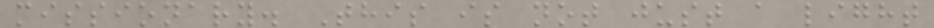missionary. This is not just a light
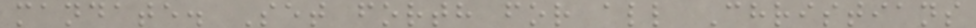mandate. Set forth for all Christians
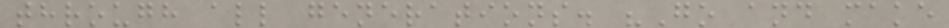through all generations. "Go and make
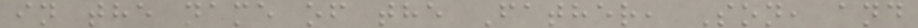in the name of the Father, Son, and
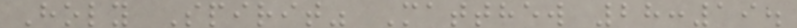Holy Spirit" Matthew 28:19.
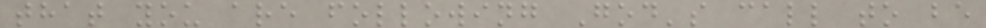that you are following God's call to be
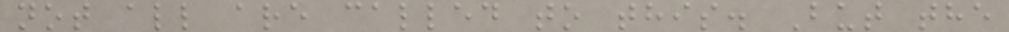not all are called to this. But the
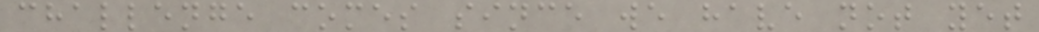challenge comes since we have not yet
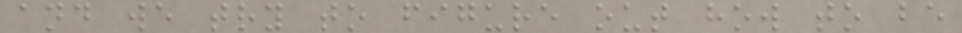and we try to figure out how to be
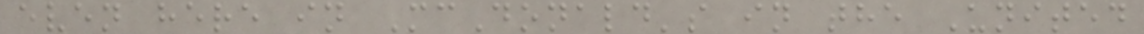even here in McDonald's in the United
